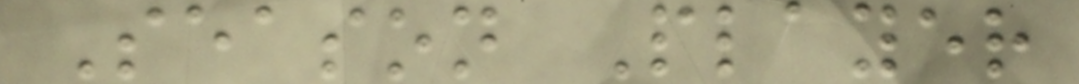Season Player
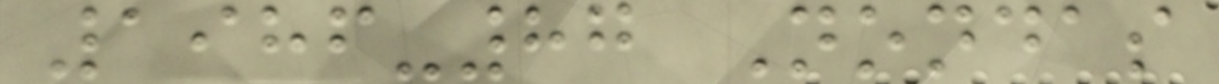1986-87 Nondas
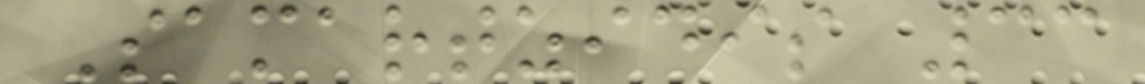Samartzidis 33
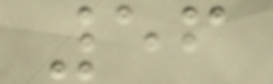56
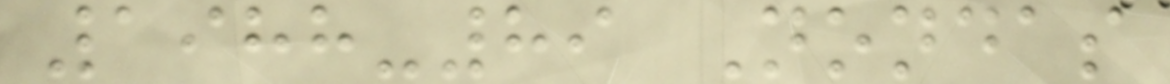1988-89 Nondas
